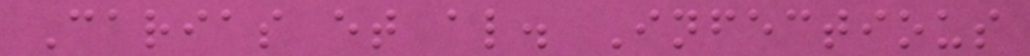Carias et al. Infectious
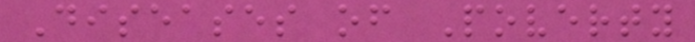Diseases of Poverty
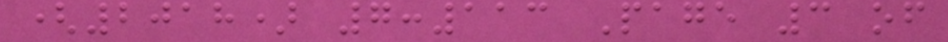(2018) 7:113 Page 3 of
